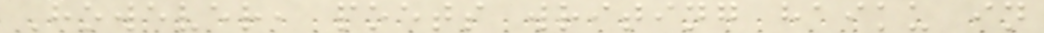However, poets writing haiku in
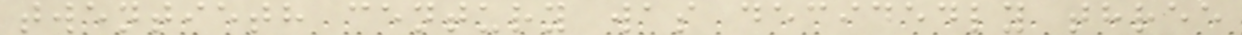twentieth century was decidedly three
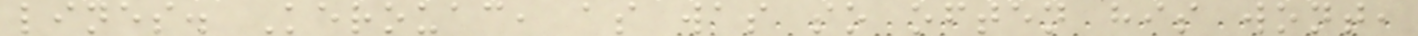lines. Kerouac, as was so often his wont,
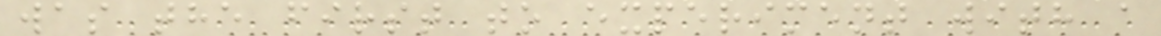was the first to experiment with a
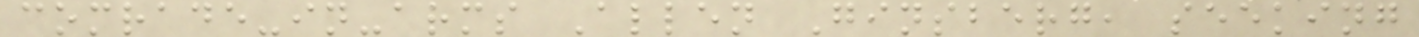comrade-in-arms Allen Ginsberg, seeking
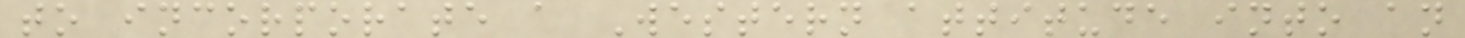to incorporate a Western attitude into an
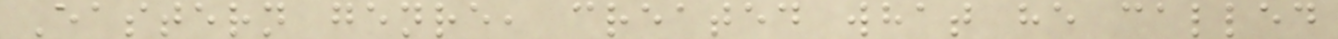Eastern genre, created what he called
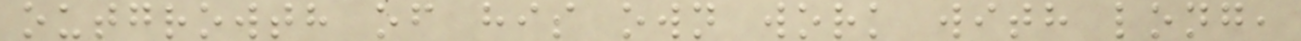outgrowth of his own work with long,
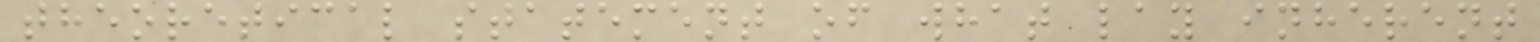theoretical statement of what lay inherent
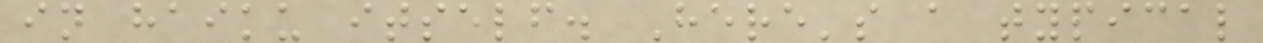in haiku itself. Here's a typical
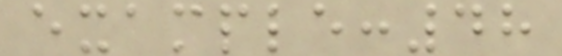example:48
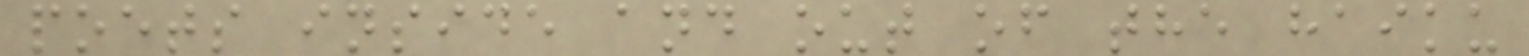poets inside and out of the haiku
